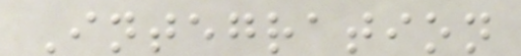Integration
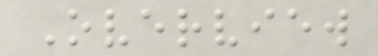Overview
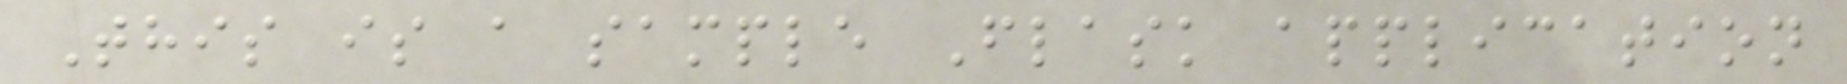This is a sample Flask application
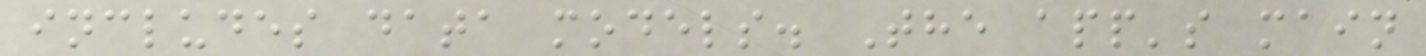includes data models. The app's main
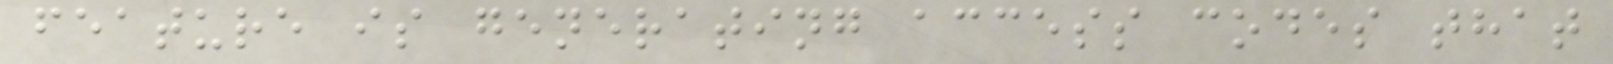feature is generating access codes that
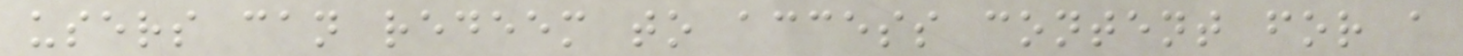users can redeem to access content for a
